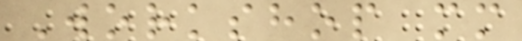Workshop mm
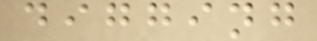digging
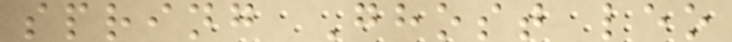spring Ghost leo
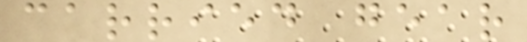carried gear
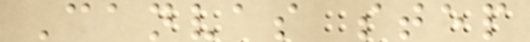Canvas step
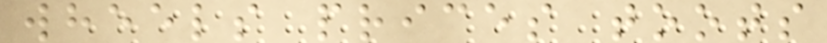wheels prices toots
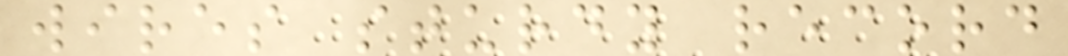wires sturdy record
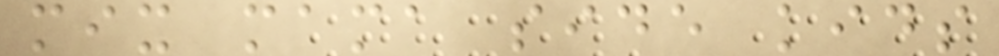mix mama side kids
